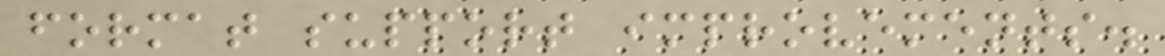format support improvements.
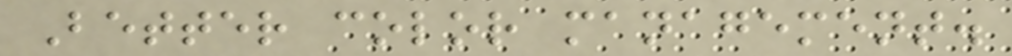Better color management.
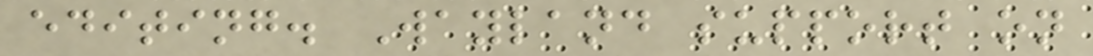editing. Wayland support on
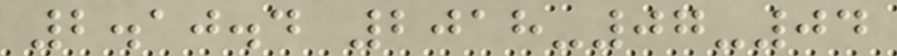2.10.4 2018-07-04
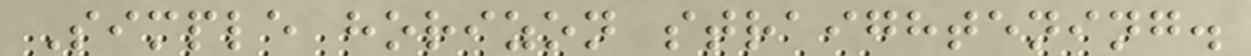Simple horizon straightening.
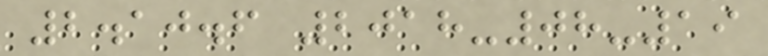2.10.6 2018-08-19
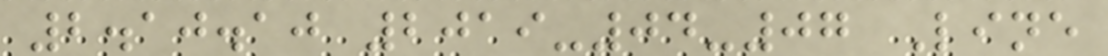2.10.10 2019-04-07 Line
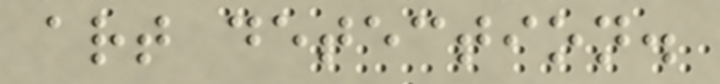art detection.
